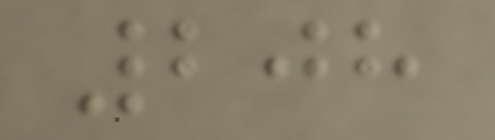208
